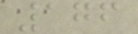176
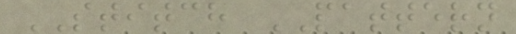STITCH PATTERN
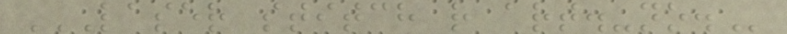LASER STITCH R ART.-NO.
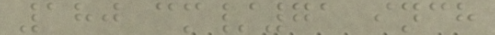180 cm/71 inch
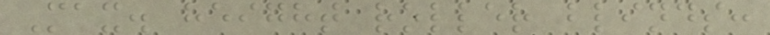Max. height roller blinds:
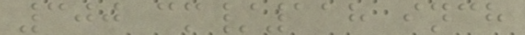300 cm/118 inch
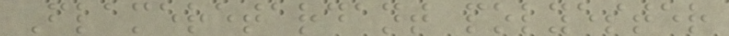Flameretardant polyester
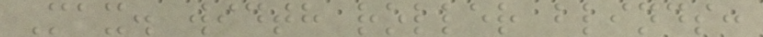Max. width roller blinds:
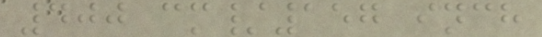400 cm/157 inch
